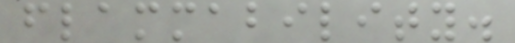flammability.
